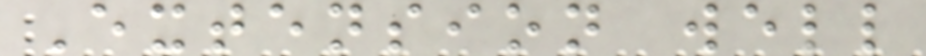Extension well
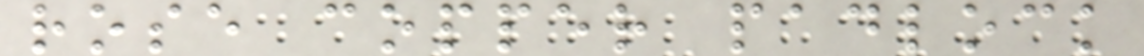rose copper padlock
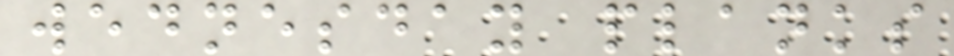wednesday planks
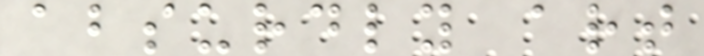absurdly art
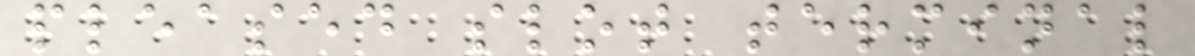pleased slot terminal
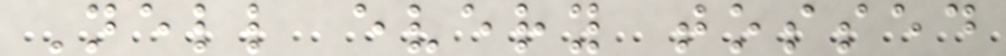Nell every tossed
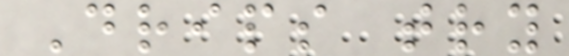Drips try
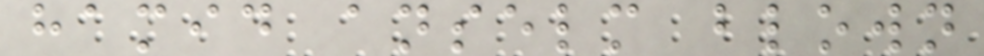hamid anselm blown
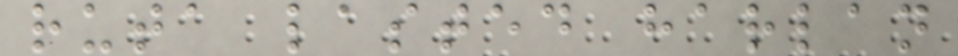ruta lasted harlan
